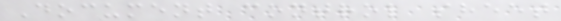Document control sheet
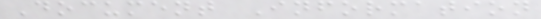Document Information
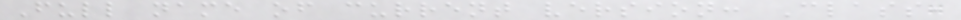Full name of current version: Class,
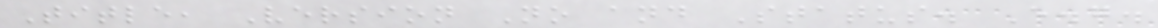Title, Version No and Status. E.g.
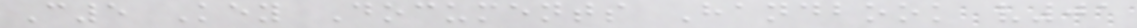C5 Key Documents Handbook v01
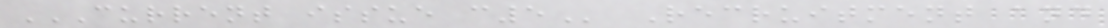CURRENT ISSUE C5 Recruitment and
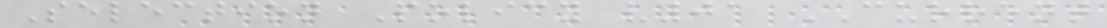Selection Policy v01 CURRENT
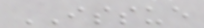ISSUE
